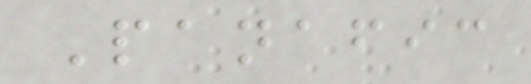Panafic
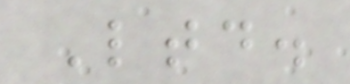Ltd.
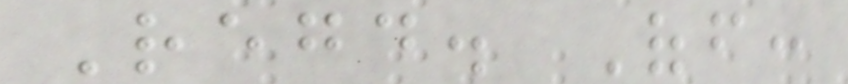Regd. Off:
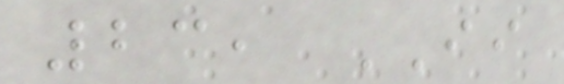23, II
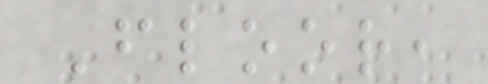Floor,
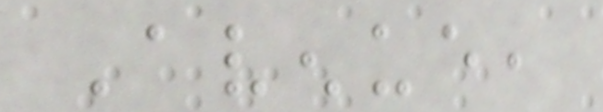Avenue,
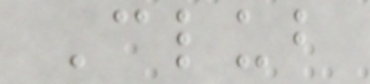Club
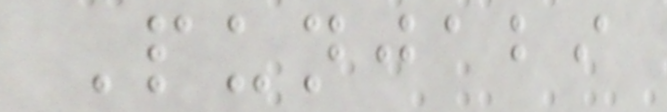Punjabi
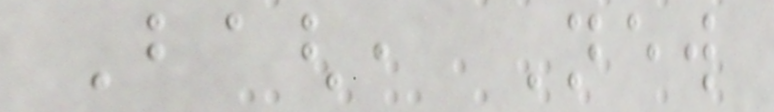Bagh, New
